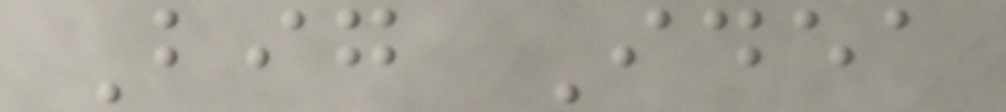Big Idea
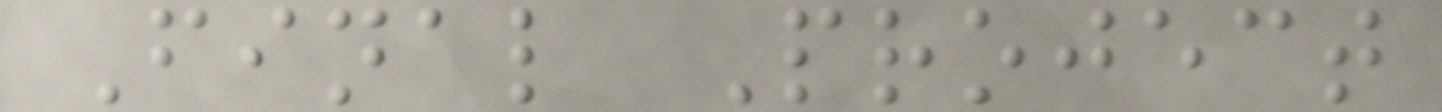Final Project
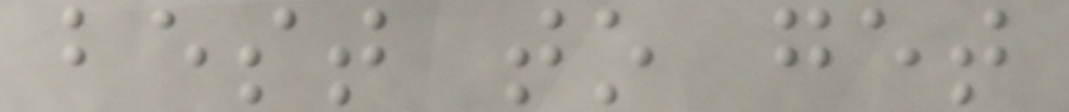best to get
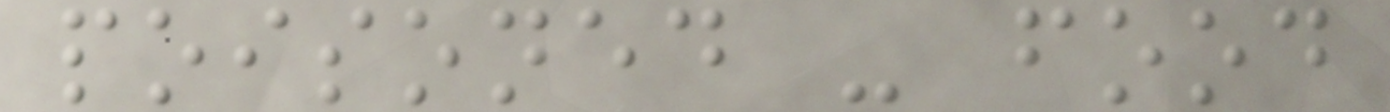poisoned - food
